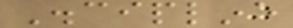Discipline
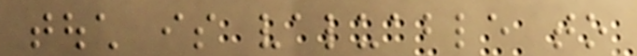touch is valuable to
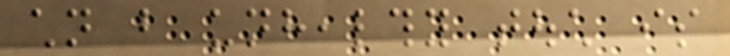children but unhealthy touch is
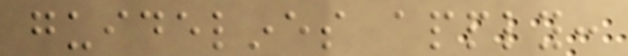guidelines apply:
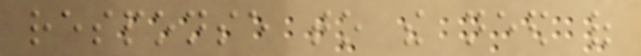response to the need of
